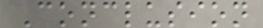Conclusion
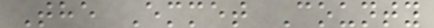The Emmet County
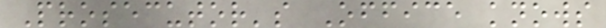Prosecutor's Office knows
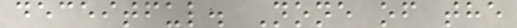deceitful. None of the
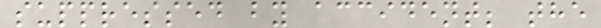suppressed by accident; the
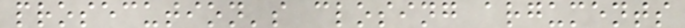prosecution's closing arguments
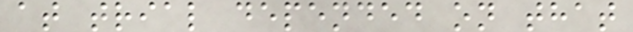at trial depended on that
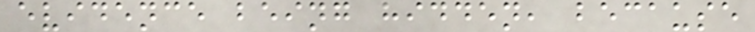evidence being hidden, because
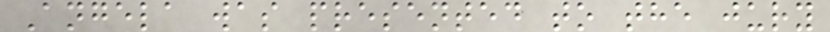Angela was presented to the jury
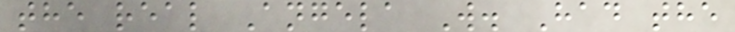the real Angela W. Had the
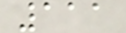111
